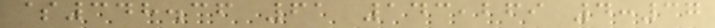$348.36 61 143,269 4:37
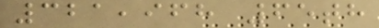321,968 65th
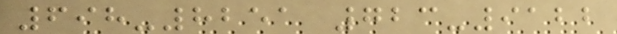698-8251 723-9122
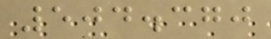504.370
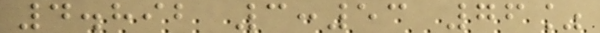4.892 3:53 76%
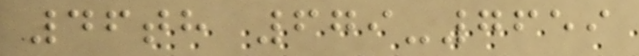46th 679-7659
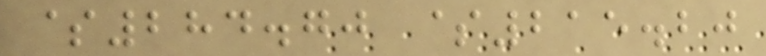$284.70 $215.20
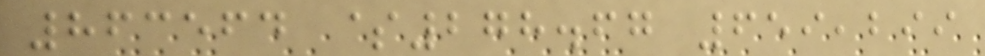863564 $278.67 659,299
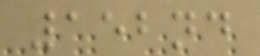152nd
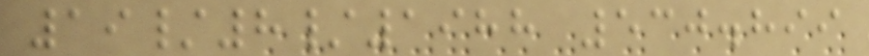19/8/1988 530.899
